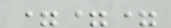===
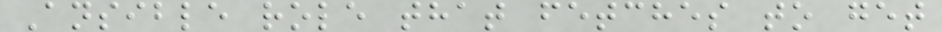Ansible role that fetches to get
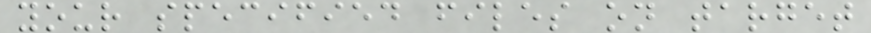your specified files on target
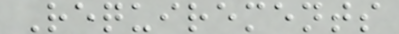Requirements
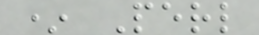* Perl
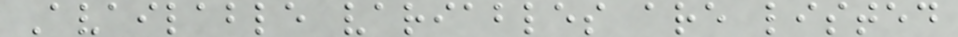Available variables are listed
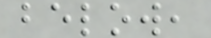below,
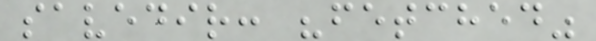savedir: "fetched"
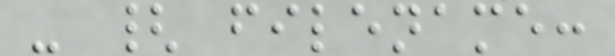- { filename:
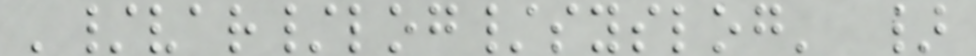'/var/log/syslog' }
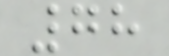78
